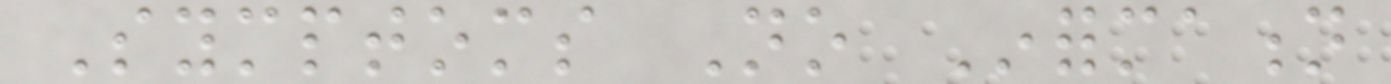Symptoms No Information
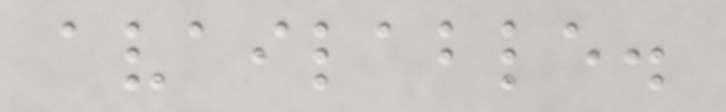available.
